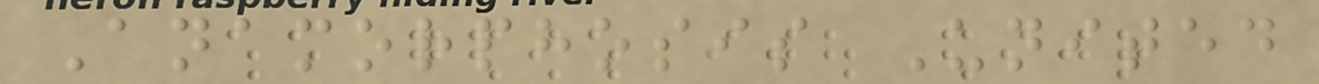Anamorphosis United
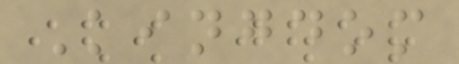Kingdom
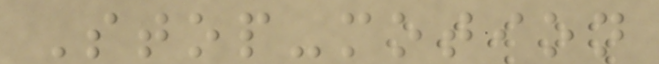Stop-motion
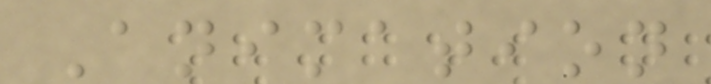Animation
